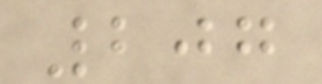207
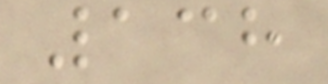138
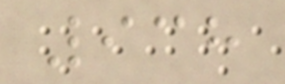938
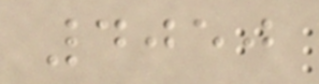4050
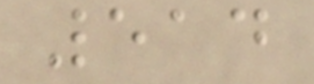514
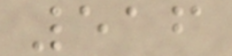516
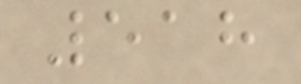518
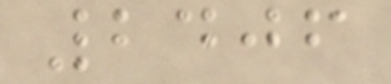2406
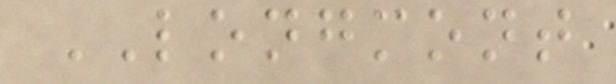LONGMONT
